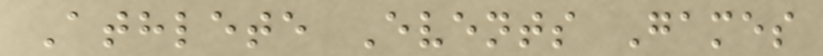Athlete Events Games
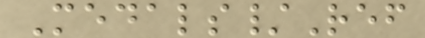Medals/Ref
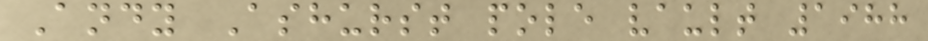Andy Ashurst pole vault 1988
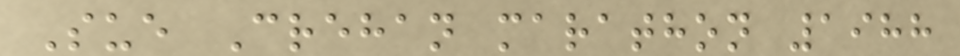Sue Crehan marathon 1988
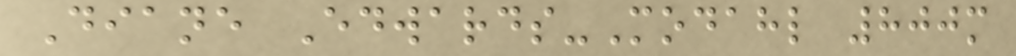Diane Edwards-Modahl 800m
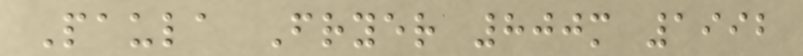Paula Fryer 800m 1992
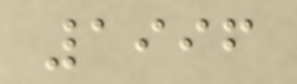1996
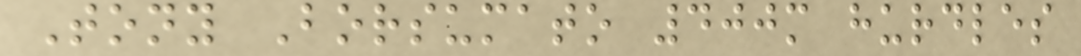Tony Borsumato 400m hurdles
